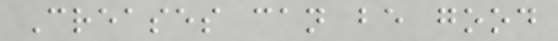Creases can be good
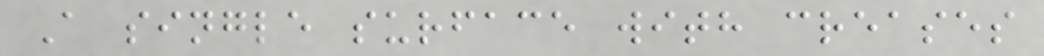A single surface with creases
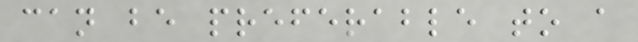can be preferable to a
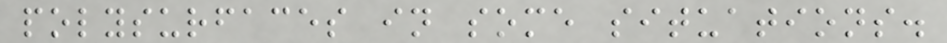polysurfaces in some situations.
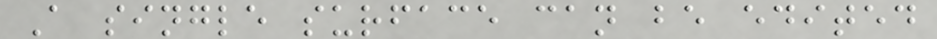A single surface can be edited
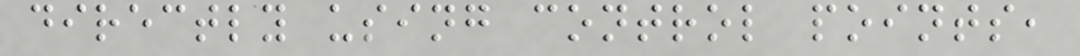directly using control points,
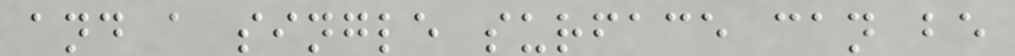and a single surface can be
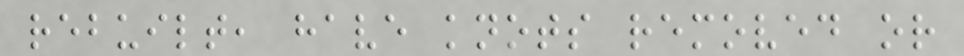rebuilt, have knots removed or
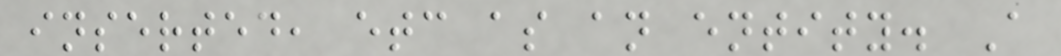inserted, etc as an entity. A
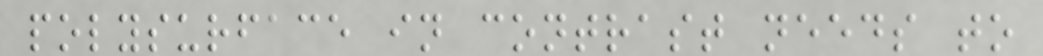polysurface in contrast needs to
